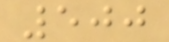500
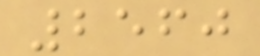2560
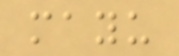mayu
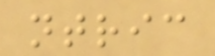ntric
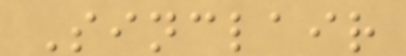Sinclair
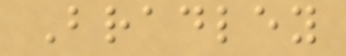Bradley
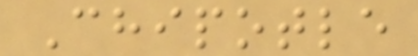Chipotle
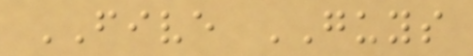FIVE GUYS
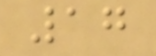17
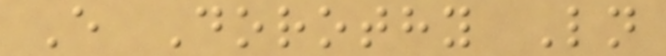E Dorothy Ln
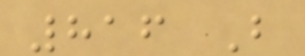816 B
